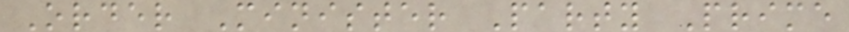Order Minister Party Prime
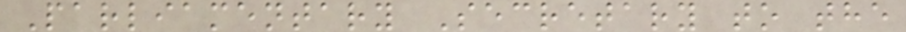Parliamentary Secretary to the
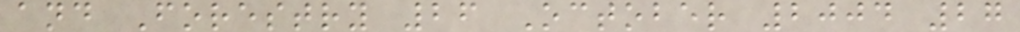and Forestry 26 October 2004 27
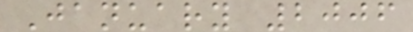January 2006
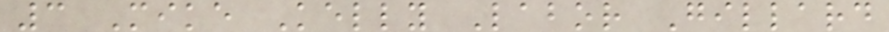3 Mike Kelly Labor Gillard
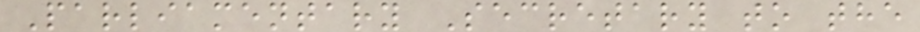Parliamentary Secretary to the
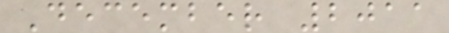December 2011
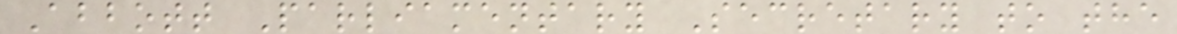Abbott Parliamentary Secretary to the
